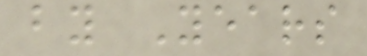by Years
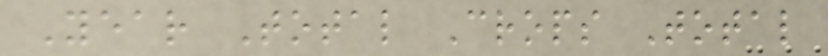Year Total Crops Total
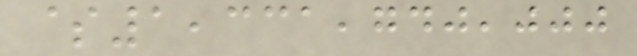$1,331,740,000
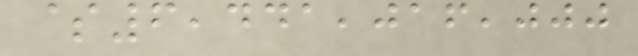$6,441,016,000
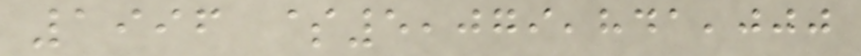1996 $5,079,841,000
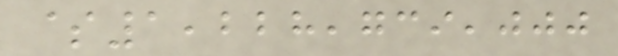$1,228,739,000
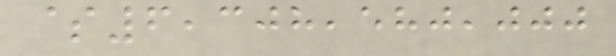$6,308,580,000
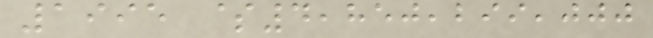1995 $4,850,299,000
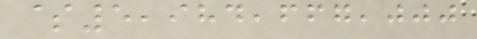$5,984,667,000
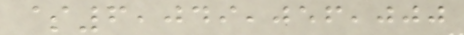$6,049,056,000
